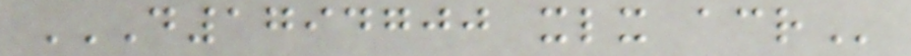D1794700 XLX ACR
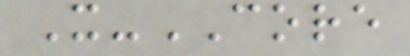X-CORE
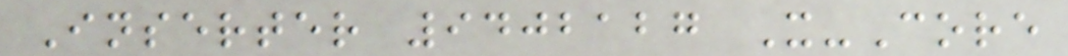Inserter 9402127 X-Core
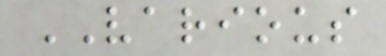VARIOUS
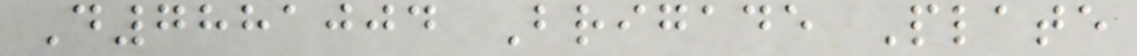D7881004 Brigade Plate
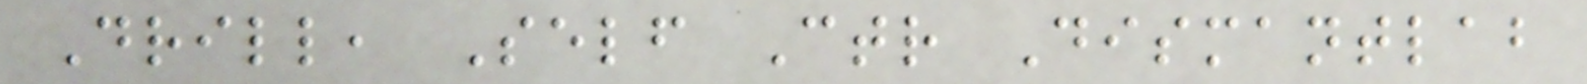Drill, Self Ctr Dismantlab
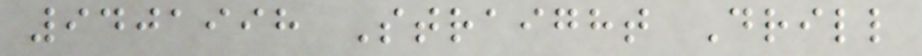9401998 Straight Drill
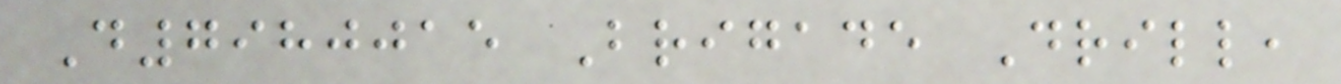D7980015 Brigade Drill,
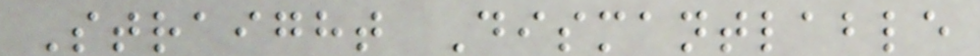Straight Dismantlable
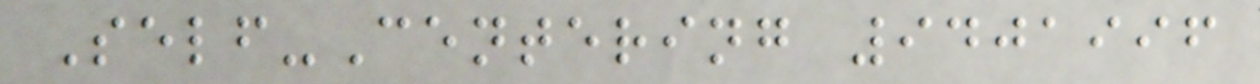Self-Centering 9401996
